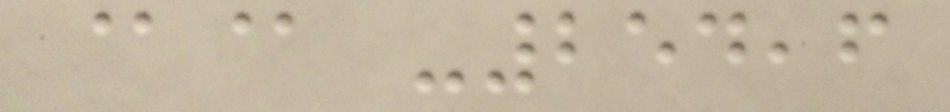@@ -254,6
